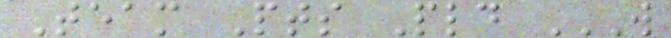Team Pts Pld W
